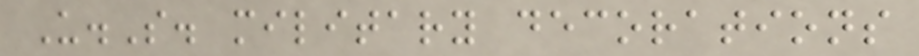U.S. military decorations
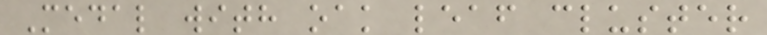Medal with oak leaf cluster
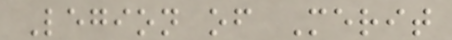Legion of Merit
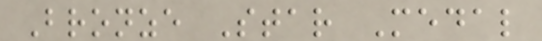Bronze Star Medal
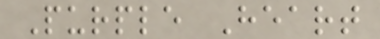Purple Heart
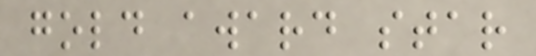gold award star
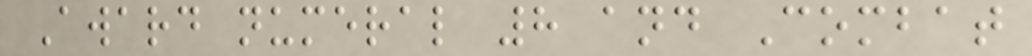Award numeral 8 and Combat
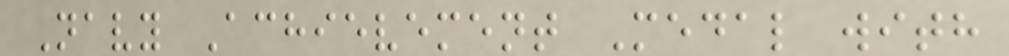Navy Achievement Medal with
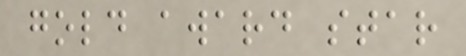gold award star
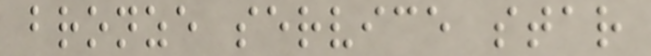bronze service star
